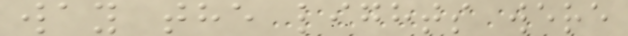way the lights were
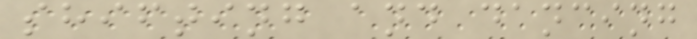shifting and dancing
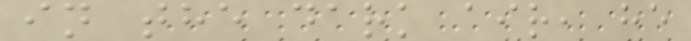in the dark air, he
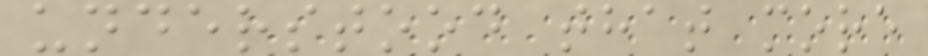understood that more
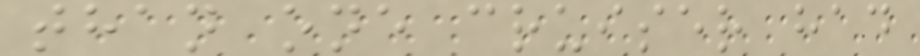than one cruiser had
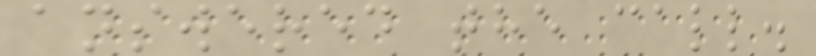answered the call.
